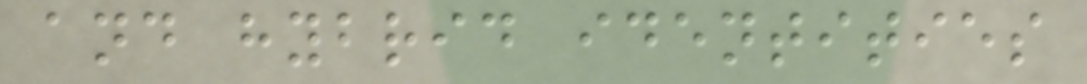and hybrid identities
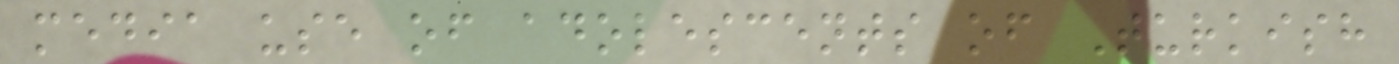media use of adolescents of Turkish
